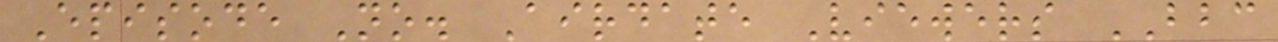Episode No. Airdate Viewers BBC
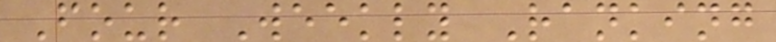Four Weekly Ranking
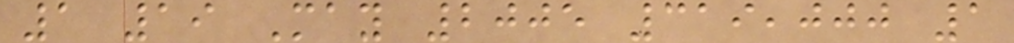1 19 May 2005 319,000 1
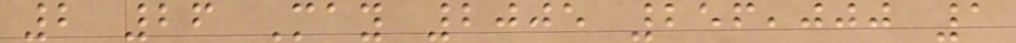2 26 May 2005 256,000 1
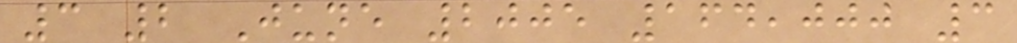3 2 June 2005 164,000 3
